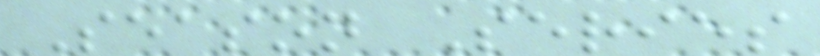Season Series
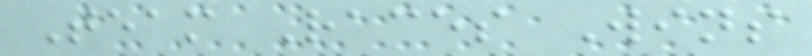Team Races Wins
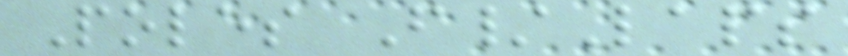Poles F/Laps
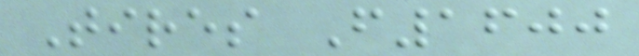Tires F1600
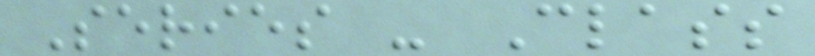Series - Class
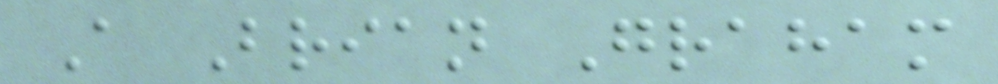A Brian Graham
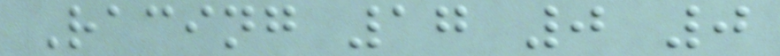Racing 17 0 0
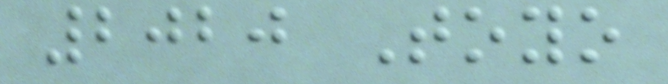2020 Toyo
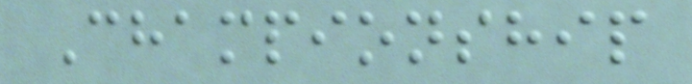Championship
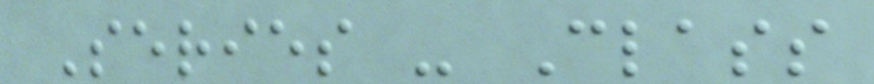Series - Class
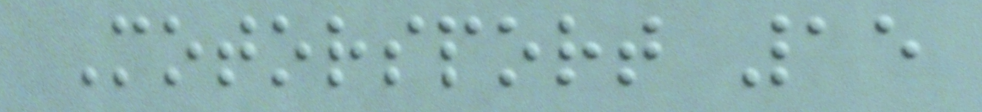Motorsport 15
